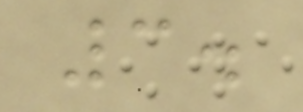3.
